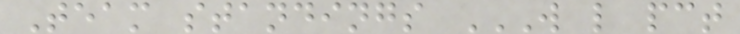Team standings W L PCT
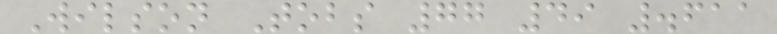Wilson Tobs 77 49 .611
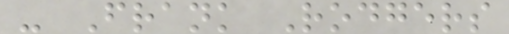- Frank Rodgers
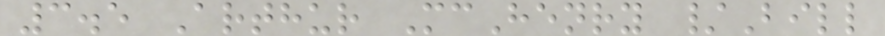3.5 Arthur McHenry /Bill
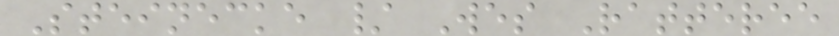Steinecke / Wes Ratteree
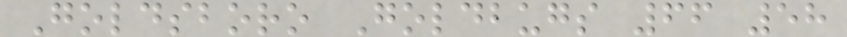Goldsboro Goldbugs 66 58
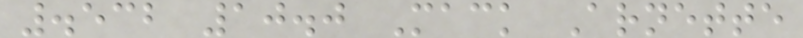.532 10.0 Mack Arnette
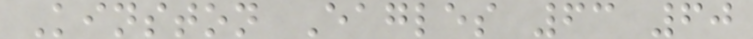Kinston Eagles 63 60
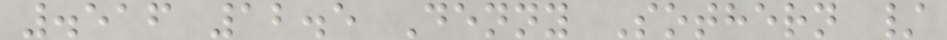.516 12.5 Denny Sothern /
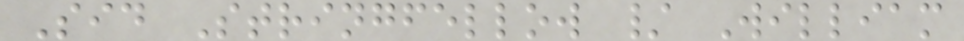Sid Stringfellow / William
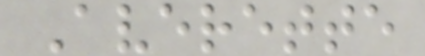Averette
